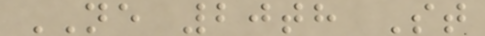NE 20th St
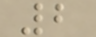2
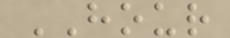HOUR
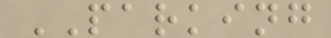PARKING
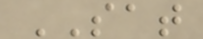SAT
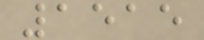1515
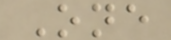One
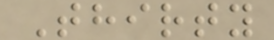Thirty
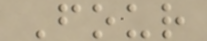Four
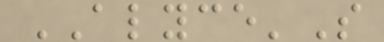ALYCE'S
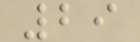29
